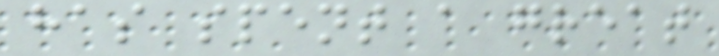has spent a great
